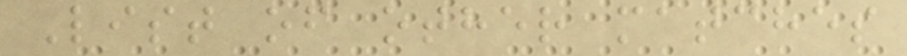List of other matches
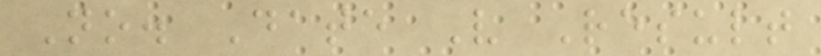No. Date V Result
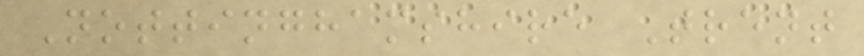Nottinghamshire Trent
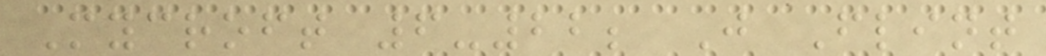Mycroft 6-22; J Flint
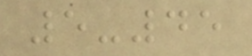5-45
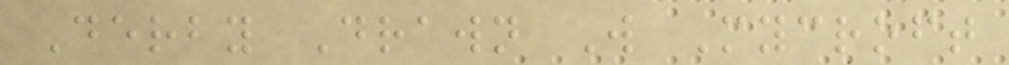Derby Drawn W Mycroft
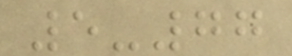5-77
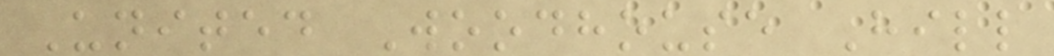United Woodhouse Hill
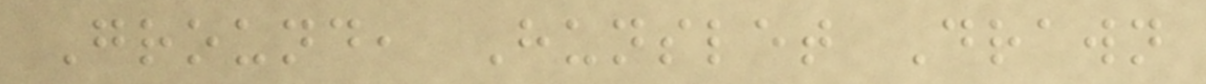Ground, Hunslet Drawn
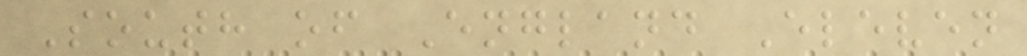South of England Eleven
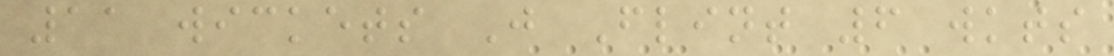11 wickets J Flint 6 wkts
